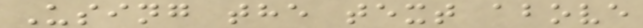Using the text above
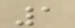1
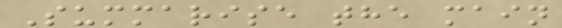Summarise the main
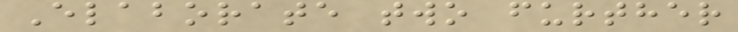Elaborate two further
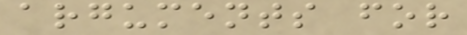arguments for
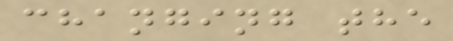changing the
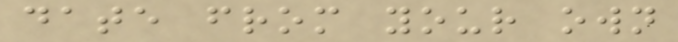date from your own
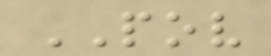POV
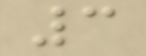3
